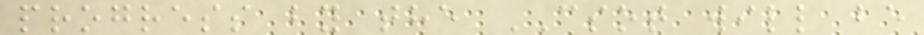progress by the CSOT will be
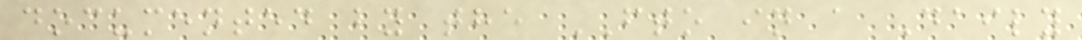documented by the FTO in a Daily
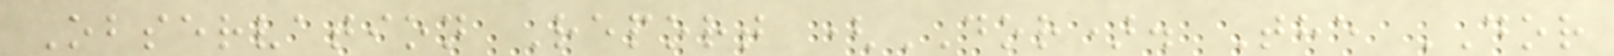Observation Report (DOR). The DOR
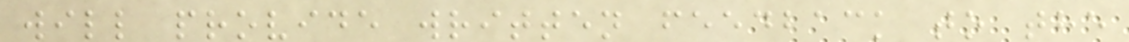will provide written feedback to the
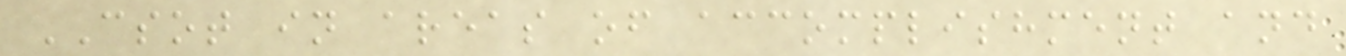CSOT in areas of accomplishment and
